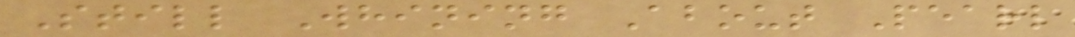Still Whining About Pearl
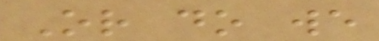Or do we
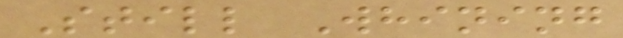Still Whining
